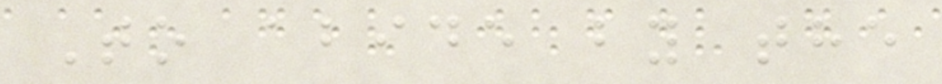To abide by the
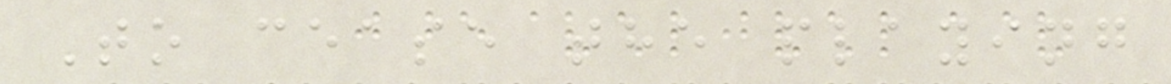To cease the playing
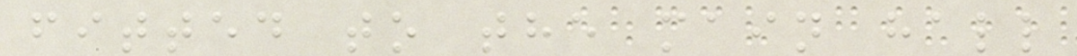fitted to the main hall
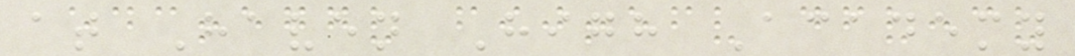at Haven High Academy
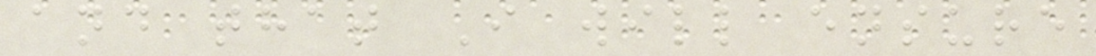and that I will ensure
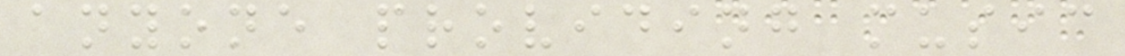anyone providing music
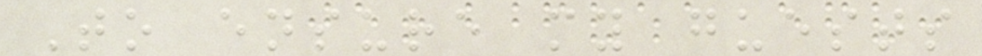To ensure my guests
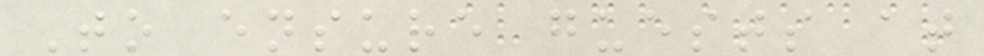To ensure guests at
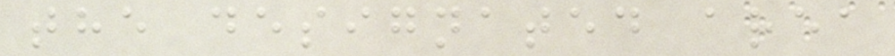the designated area
